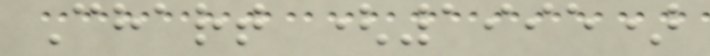Chart (1995)
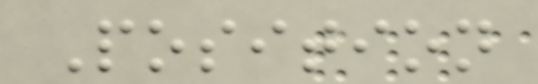Position
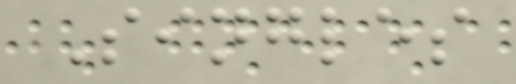Singles
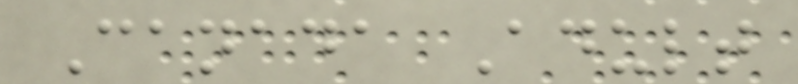Canada Adult
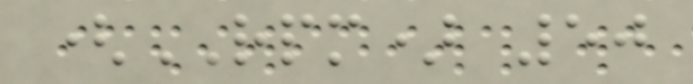(RPM) 50
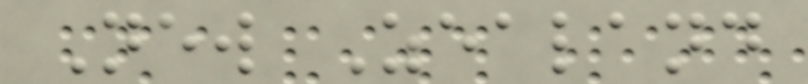New Zealand
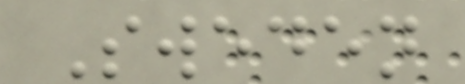Sweden
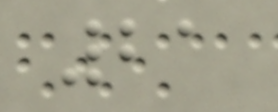21
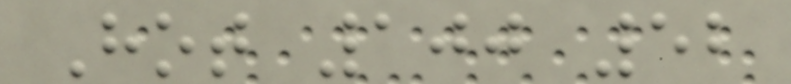Hot 100 52
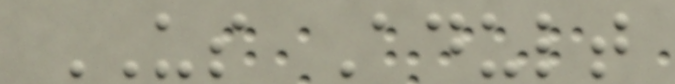US Adult
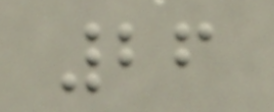26
